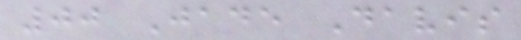00 Jade Davis
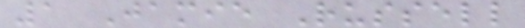1 Jamie Russell
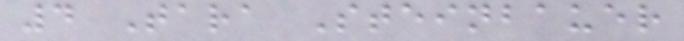4 Tara Steinbauer
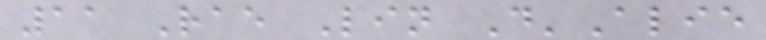11 Rae Lin D'Alie
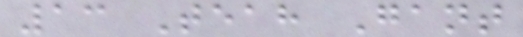13 Teah Gant
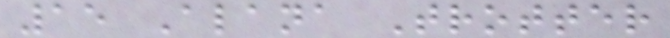15 Alana Trotter
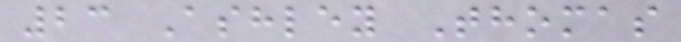23 Ashley Thomas
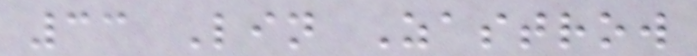33 Lin Zastrow
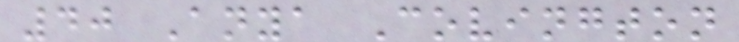40 Anya Covington
